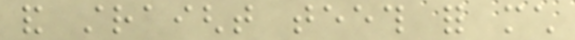and straight teeth for much
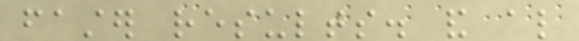faster results. and also
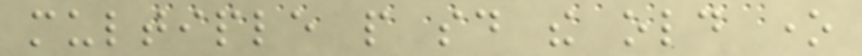multiple people said the old one
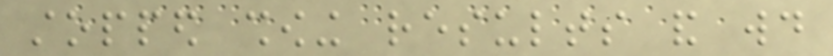stopped showing results and would
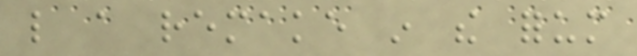like a remake in the forum
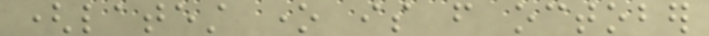(latest one is from october
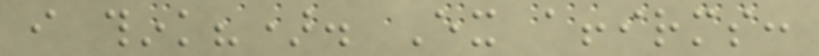i think?). Ex affirms:
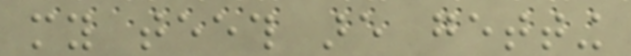my teeth are getting
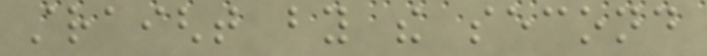straight by the second
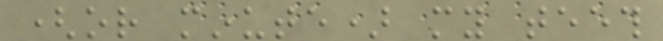(or minute) my teeth
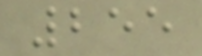255
